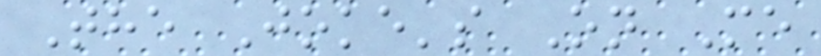The Joke's On Me
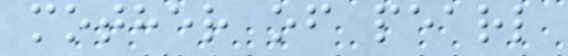mother of pearl
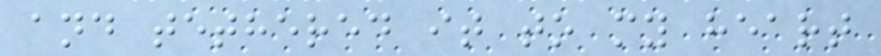and tethered it to my heart
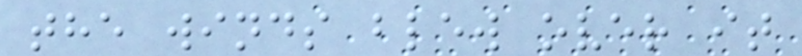the winds blew over it
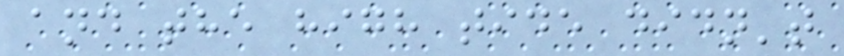and the high tide didn't
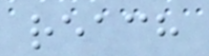reach
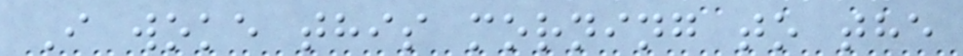I woke this morning to the
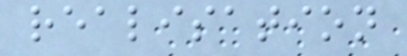realisation
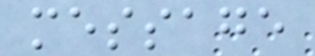message
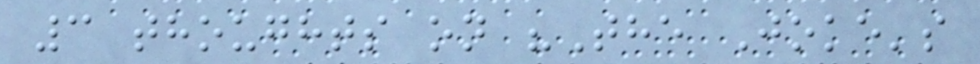3 thoughts on "The Joke's
